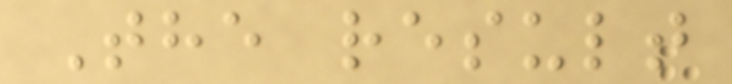The result
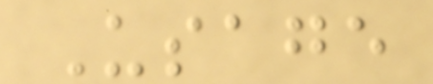Usage
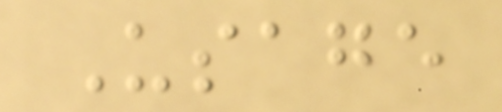Usage
